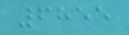6855
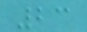23
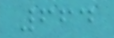664
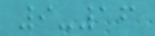9-16
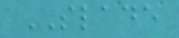SLADE
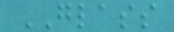GLASS
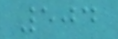504
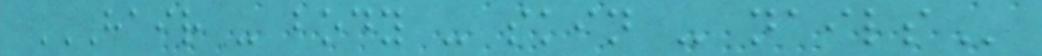HAIR - BODY - SKIN - NAILS
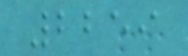2259
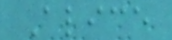Alice
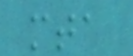mta
